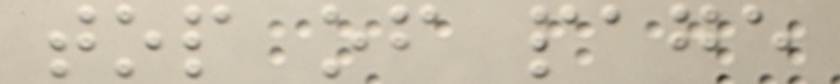top of page
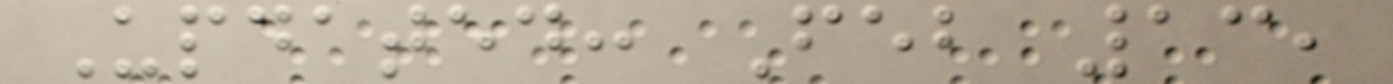Updated: Feb 13,
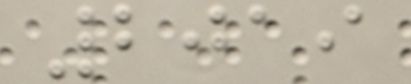2019
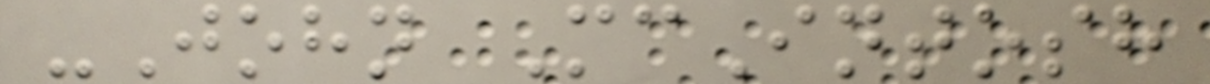-John McIntosh
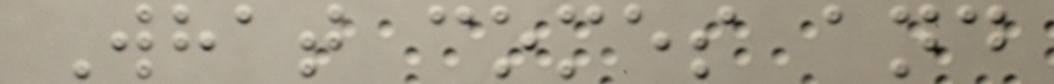What comes and
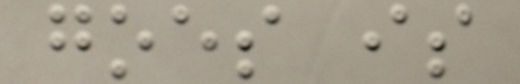goes is
